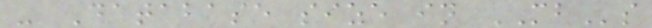- Database size in MBs
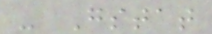- Gstat
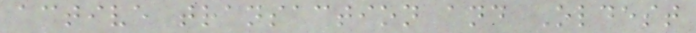active transaction and Oldest
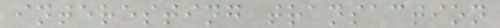interesting transaction
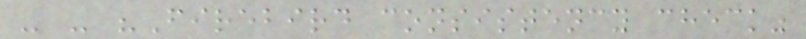- - "Firebird consistency check"
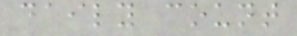daily count
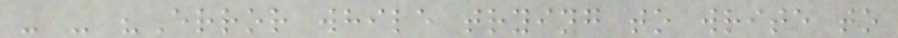- - "Error while trying to write to
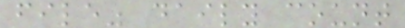file" daily count
